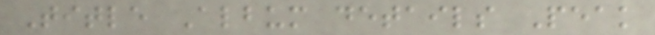Title Album details Peak
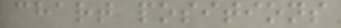chart positions
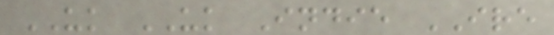UK UK Indie IRE
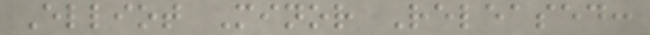Elliot Minor Released:
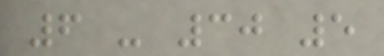6 - 30 5
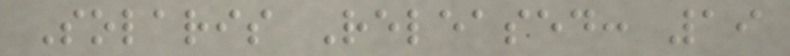Solaris Released: 19
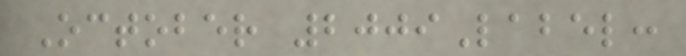October 2009Label:
